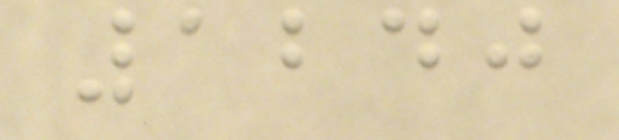1240
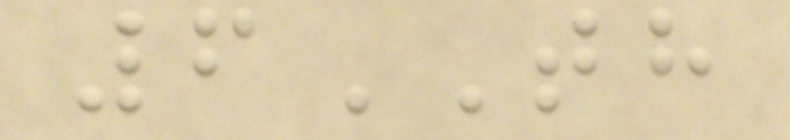6TH
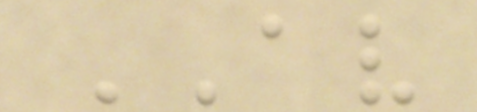AV
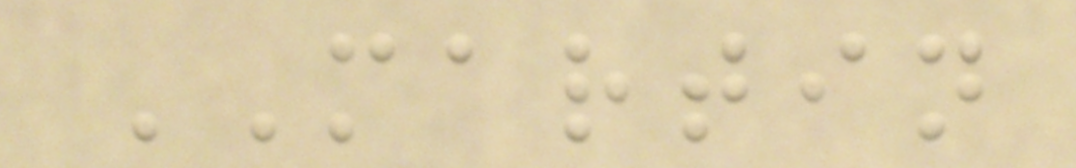MARTIN
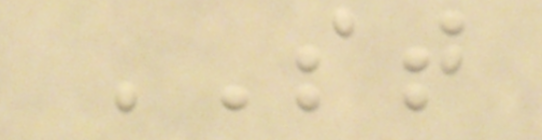ST
